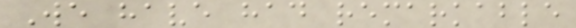We have had remarkable
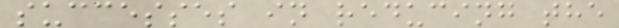successes in reducing the
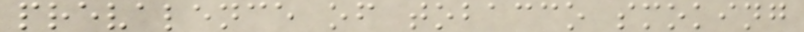prevalence of tobacco smoking
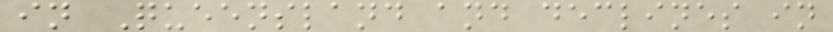in Queensland and declines in
